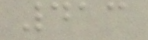413
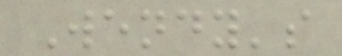Wendy's
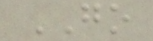GO
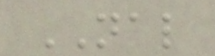NAL
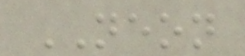NEON
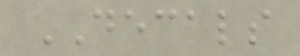DECALS
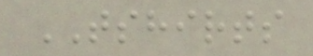TSHIRTS
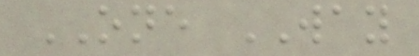ONE WAY
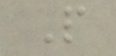P
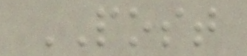POST
